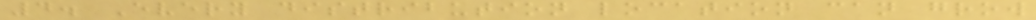4. Every distribution location can grow
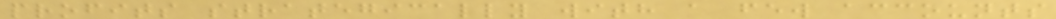profits strategically with a few accounts
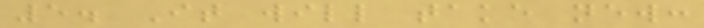5. It will take new:
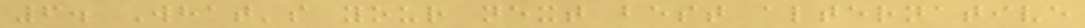6. What's your next best alternative
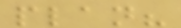plan?
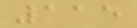115
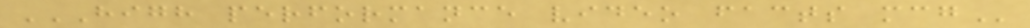HIGH PERFORMANCE VIDEO FACTS MCG
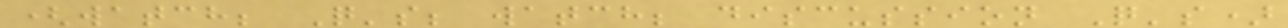(watch; Q's; watch; discussion Q's)
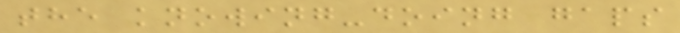the knowing-doing gaps
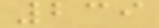239
